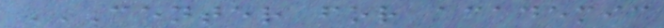CENTER FOR ACADEMIC
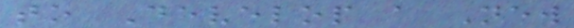to Develop a New
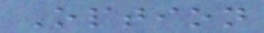Option
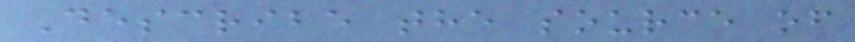Describe the source of
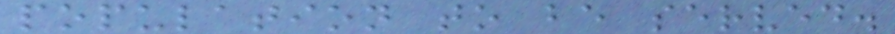population to be served.
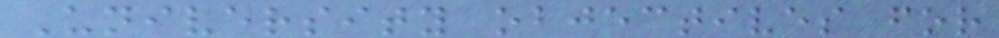University objectives for
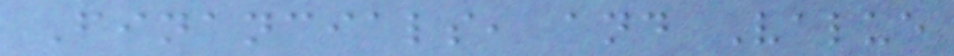Financials, and Value
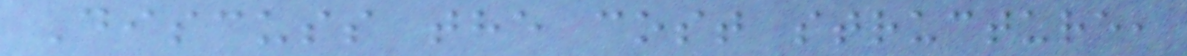Discuss the cost structure,
